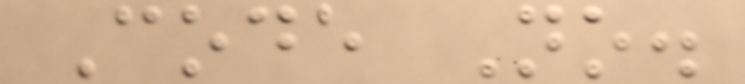Code No.
